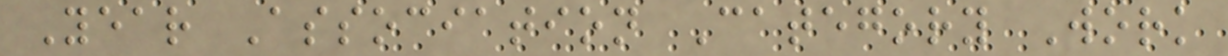Year Association Category Work
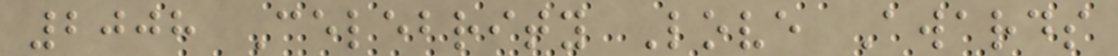2008 Celebrity Love Awards
